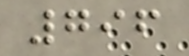796
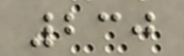230
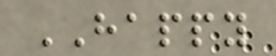HAPPY
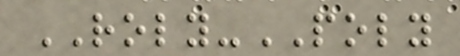ROLY-POLY
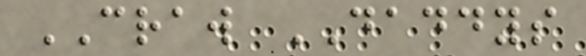CRAW DADDYS
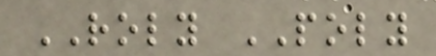ROLY POLY
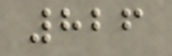826
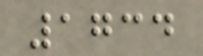1734
